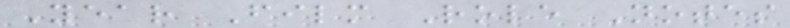Year Film Role Notes
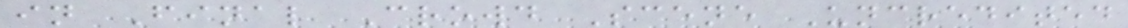in Final Crowd Scene Uncredited
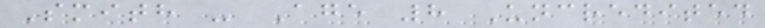Smith - Age 8 Uncredited
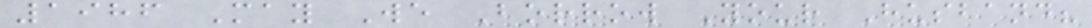1986 May We Borrow Your Husband?
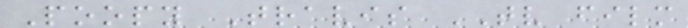Poopy Travis TV film
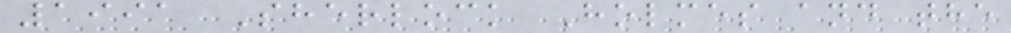1991 Sherlock Holmes and the
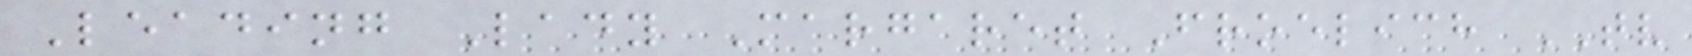Leading Lady Margaret Froelich TV
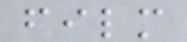film
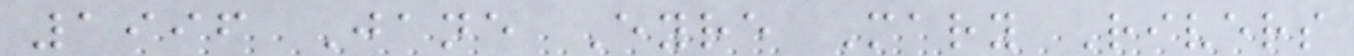1996 Jane Eyre Mary Rivers
